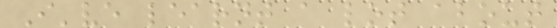I've learnt a lot about
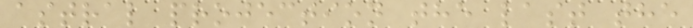astral projection the last the
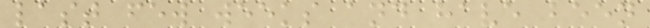last few weeks and have been
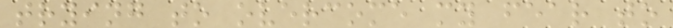trying to overcome my fear to
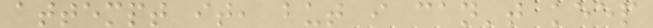attempt it, but i can't keep
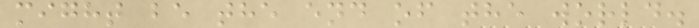might be the end of the world.
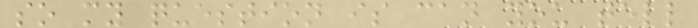so my question is can you tell
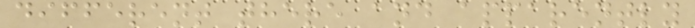different there and apparently
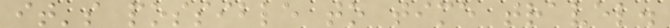it's possible to time travel.
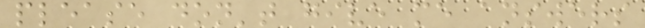please don't give me answers
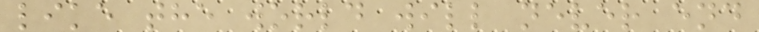like the world will never end
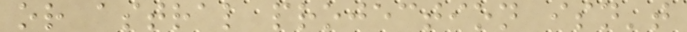or astral projection isn't
